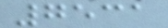7531
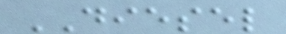DIESEL
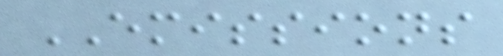EMISSIONS
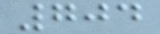704
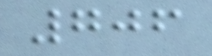706
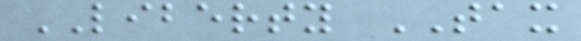LIBERTY TAX
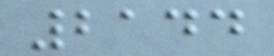2144
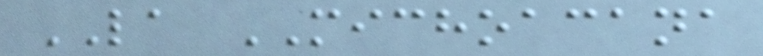LA MICHOACANA
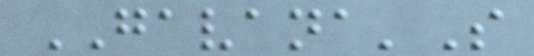GAVANA'S
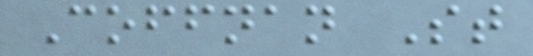Coffnan St
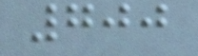700
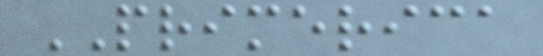PRIMERICA
